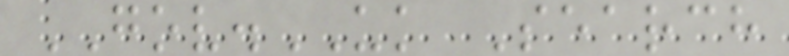GOV.UK Search
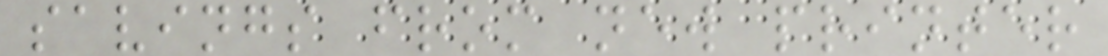savings from new printer
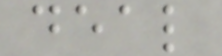deal
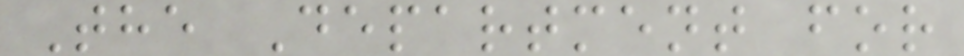The Department for
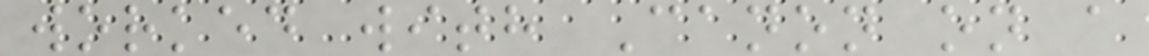worked with Canon on a
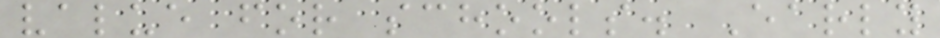value for schools. Early
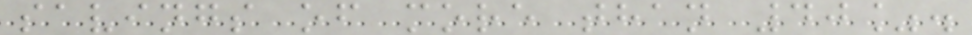savings of more than 40%.
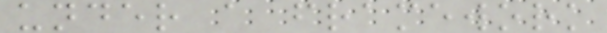under a framework
